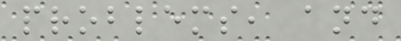problems, and
